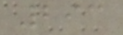293
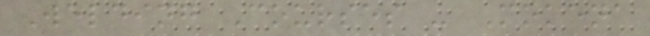Welding Courses - Mokena
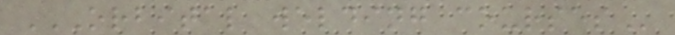ORBITAL WELDING COURSES
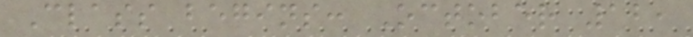Class begins: October 12,
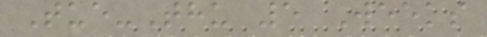Tue-Thu 5 Weeks
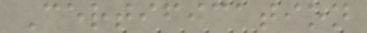Certification
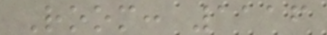Room: 1116
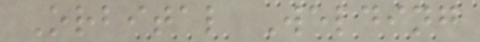Orbital Welding
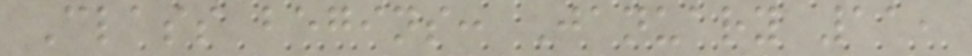Class begins: January 11,
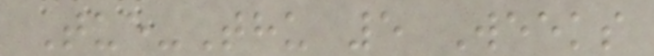Tue-Thu 5 Weeks
